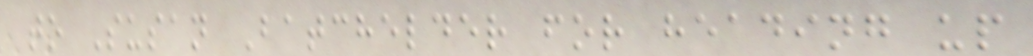to Susan Batchelder for heading up
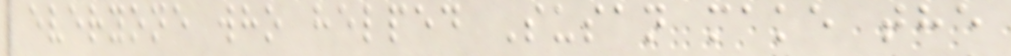everyone who helped Susan make the
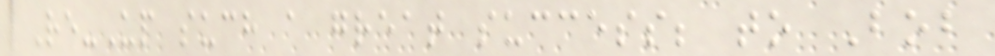Re-Up such a great success; to Bob
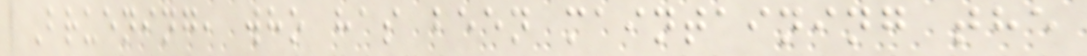Bruening, who has been maintaining the
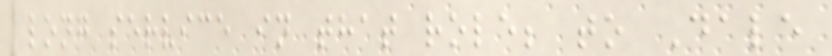long service in that role; to Dale
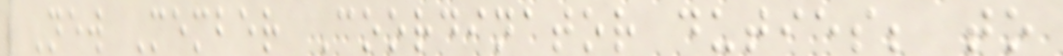New Member Coordinator duties; to
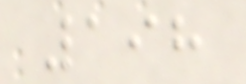198
